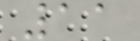11
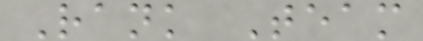Rank Team
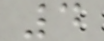4
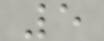5
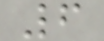6
